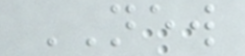NEW
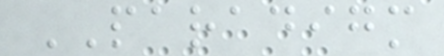PARADIGM
